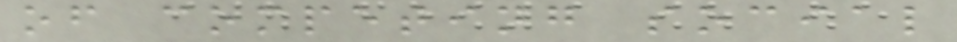of competing social
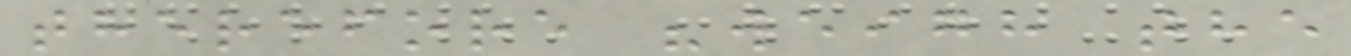therefore "weigh the
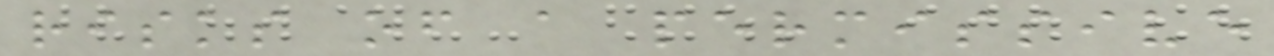risks of a permissive
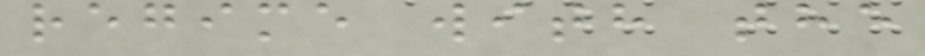regime with the
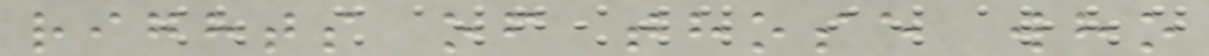rights of those who
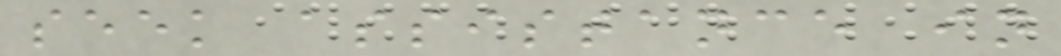seek assistance in
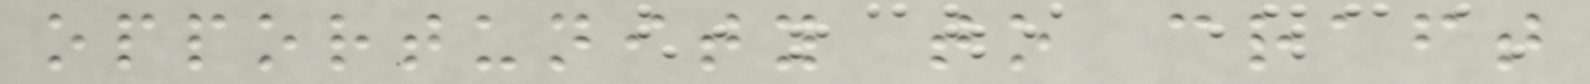opportunity to craft
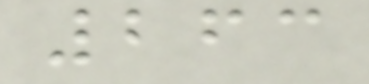263
